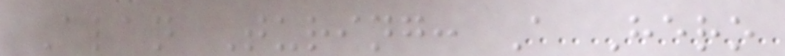Alan Turing: A Hero
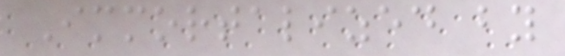Immortalized by
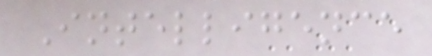Intelligence
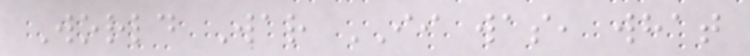World War II was, what
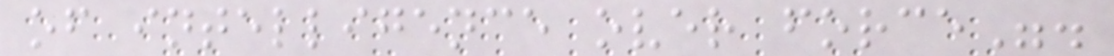of intelligence over force".
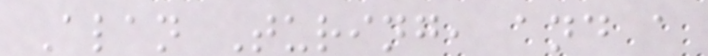Alan Turing, and a
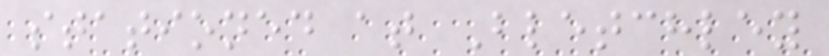stationed at Bletchley
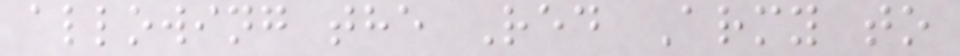allowing the Red Army to
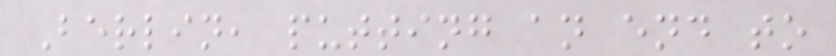Berlin, putting an end to
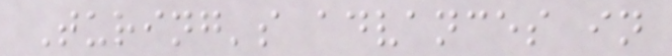Turing's advances in
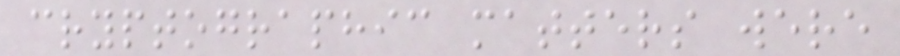cryptographic matters were
